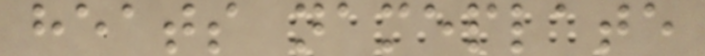heats nameplate
